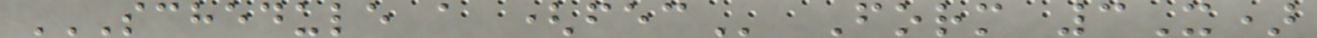SCHEDULE A (FEC Form 3X)
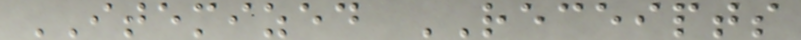ITEMIZED RECEIPTS
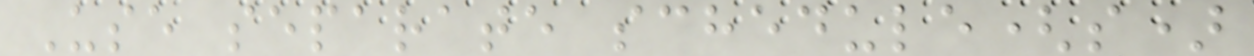Use separate schedule(s)
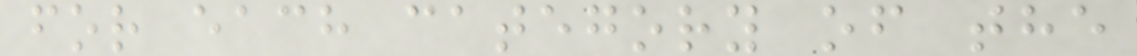for each category of the
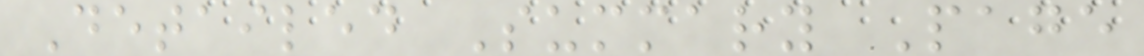Detailed Summary Page
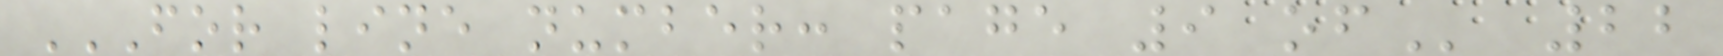FOR LINE NUMBER: PAGE 9 OF 22
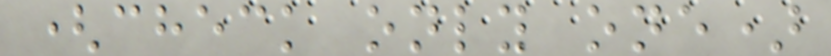(check only one)
